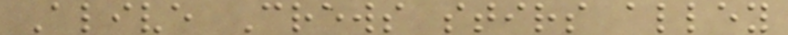Alive Crews stirs alley
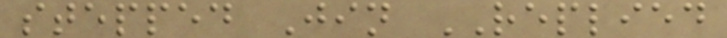stepped Jin REPLIED
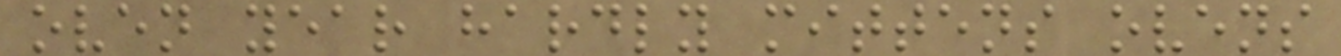oven year hardly mittens ovens
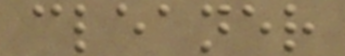cleaner
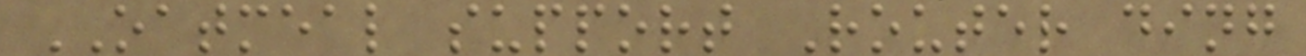OATMEAL support Router ding
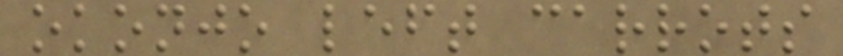okonjo left carrots
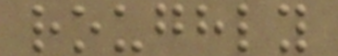roughly
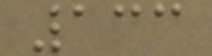133
